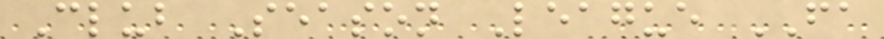Club Season League FA
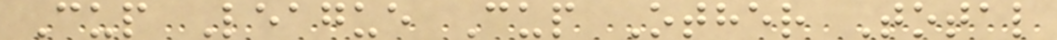Cup League Cup Other Total
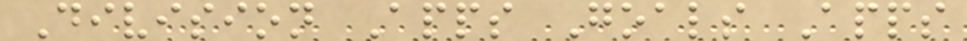Division Apps Goals Apps
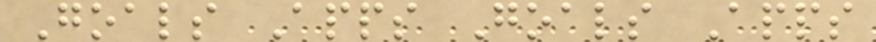Goals Apps Goals Apps
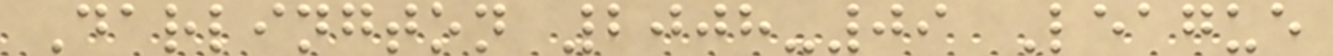Darlington 2008-09 League
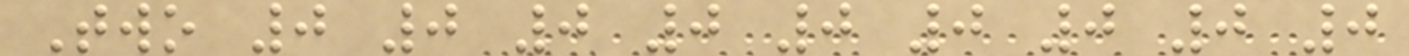Two 0 0 0 0 0 0 0 0 0
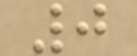0
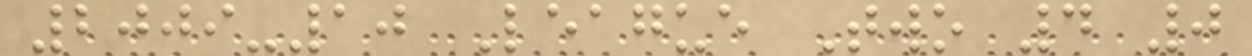2009-10 League Two 4 0
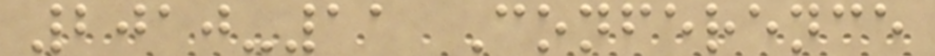2010-11 Conference
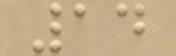14
